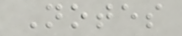Notes
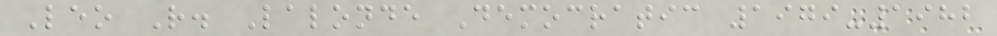Leo R. Lalonde Democratic 1979-1982
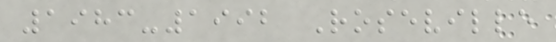1983-1992 Roseville
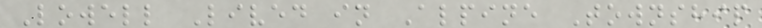Lowell Lived in Alpine Township
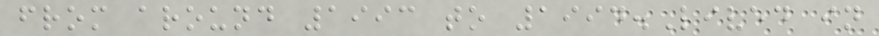from around 1993 to 1994.Lived in
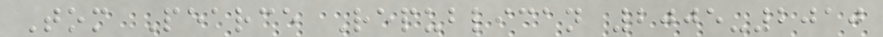Tom Pearce Republican 2005-2010
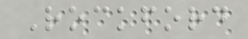Rockford
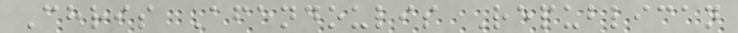Chris Afendoulis Republican
